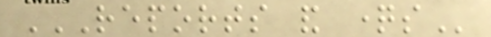REPORTS AND QUESTIONS
